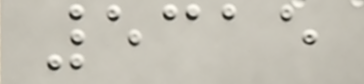5315
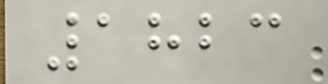1823
